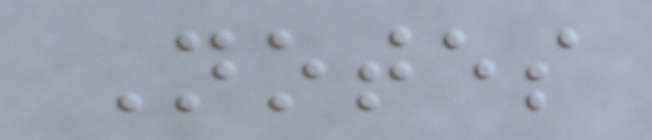Notes
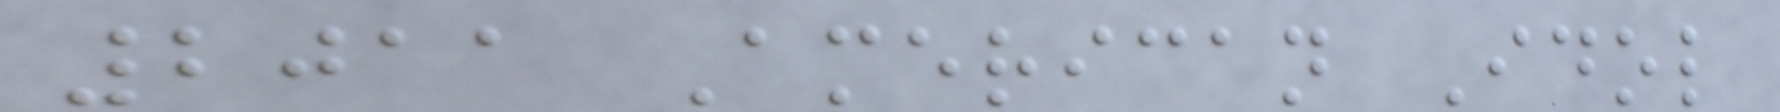2011 American Idol
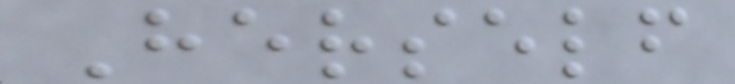Herself
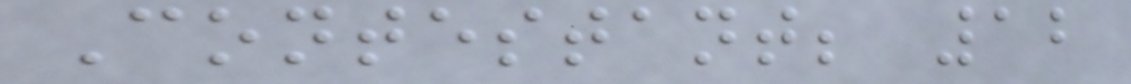Contestant; 12
